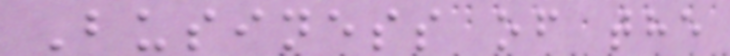Business of the
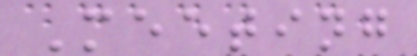Meeting
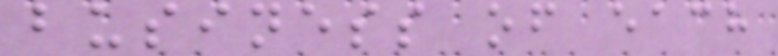business of each
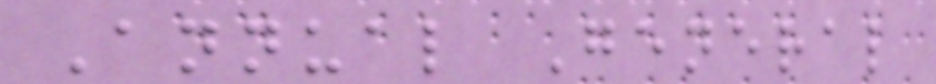Annual General
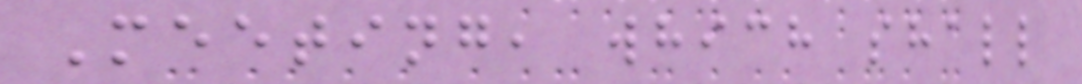Meeting, which shall
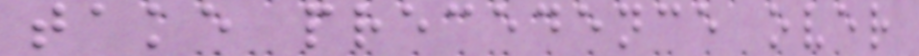take precedence over
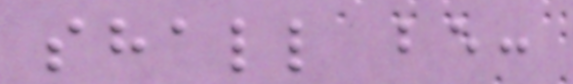shall be:
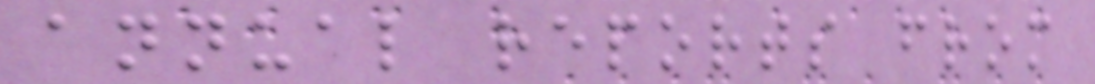annual reports from
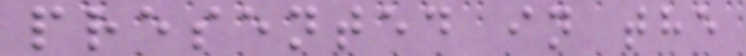presented in the
